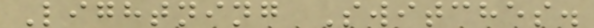Lightning Switches.
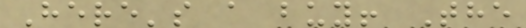Here's a buy! The
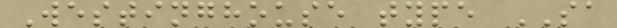Westinghouse type SA
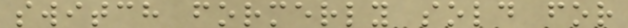switch formerly sold for
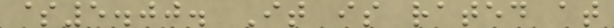$5.00. It is rated at
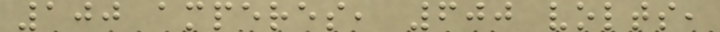100 amperes, 600 volts,
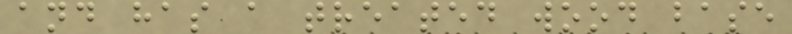and has a treated wood base
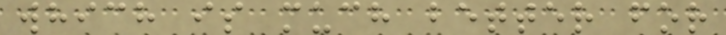which is much better for
